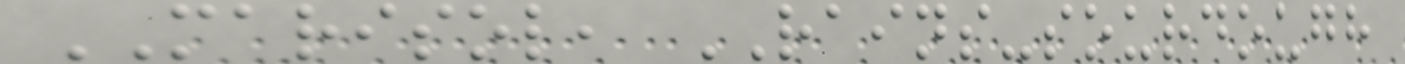MARISOL, RAINS-sourdough
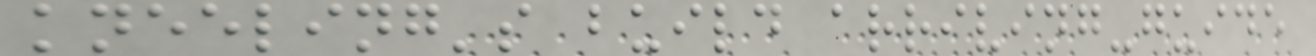kneeling's build arriving-guide
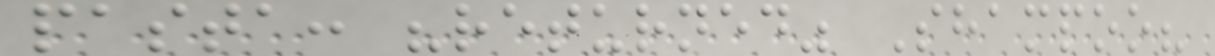pasta: "returned" Shampoo?
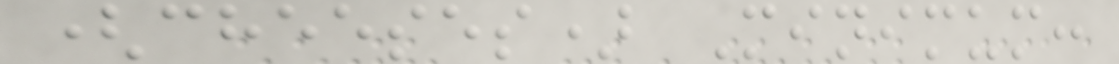(cheeses) Minimum:
